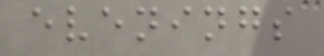evenings
